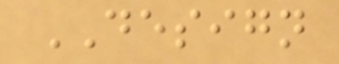DESIGN
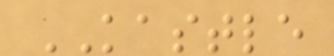KASTLE
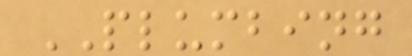PLUMBING
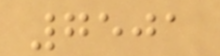7501
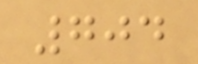704
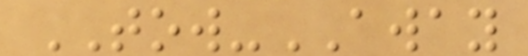TOW-AWAY
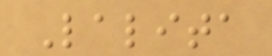Lalita
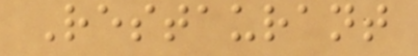Restaurant
